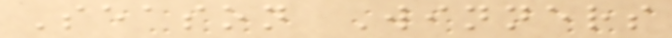Season Winners
